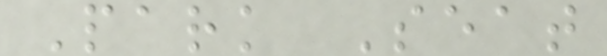Park Seat
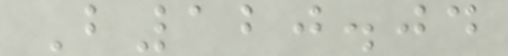B120.04
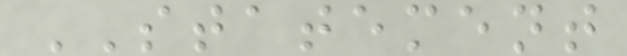STATEMENT
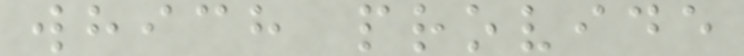which provide
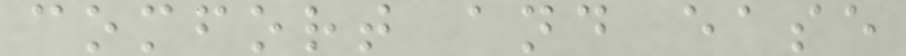comfort and ease
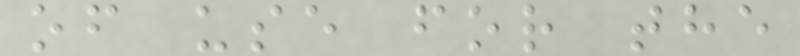of use for the
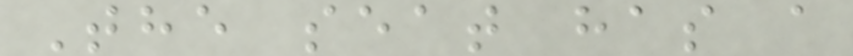The seat has a
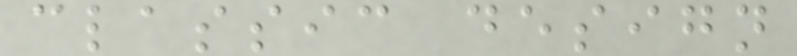classic design
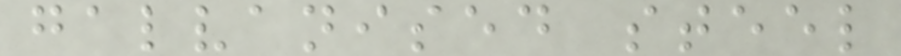galvanised steel
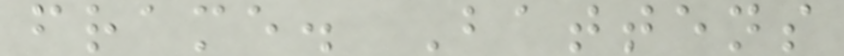frame. Battens
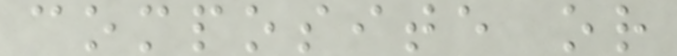composite or
